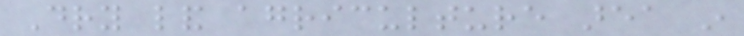Dry land agriculture area in
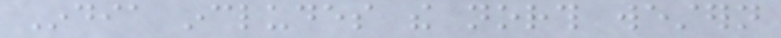India includes the north western
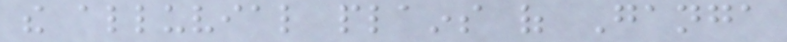the alluvial plains of Ganga
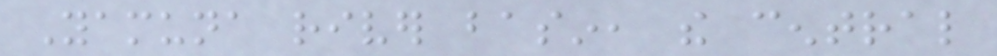Yamuna river basin, the central
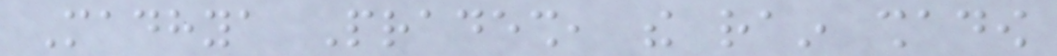Madhya Pradesh, the rain shadow
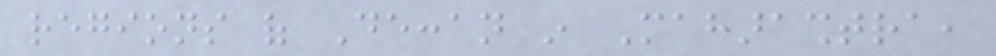regions of Deccan in Maharashtra,
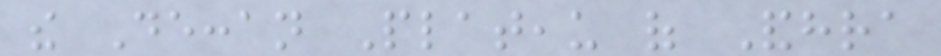the Deccan Plateau of Andhra
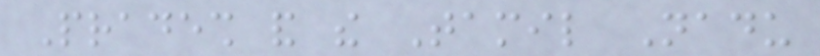Pradesh and the Tamil Nadu
